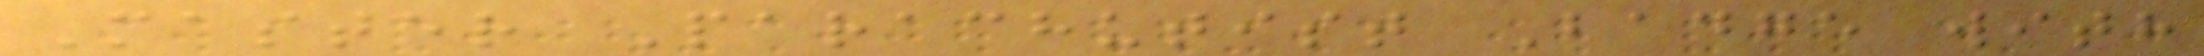Master Parachutist Badge with
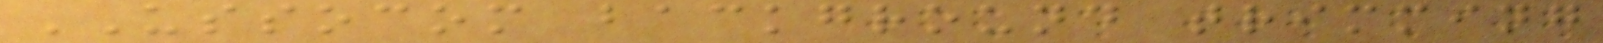USSOCOM background trimming
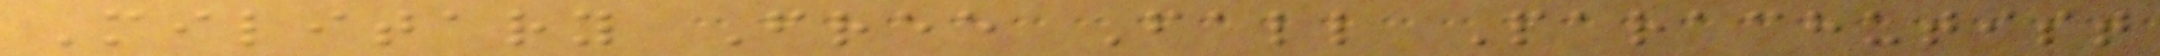Military Free Fall Parachutist
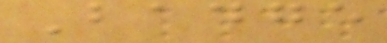Badge
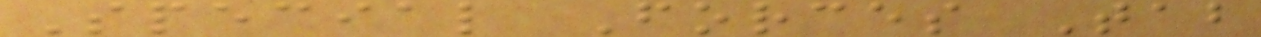Special Forces Tab
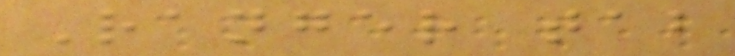Ranger tab
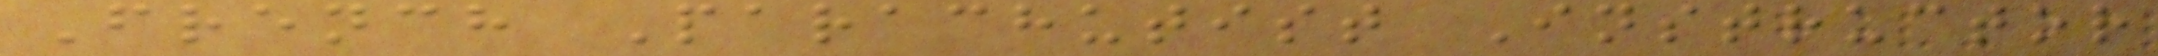French Parachutist Instructor
